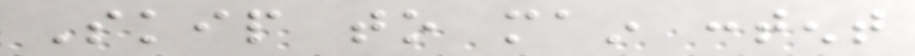Skip to main content
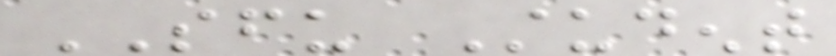SFU Student
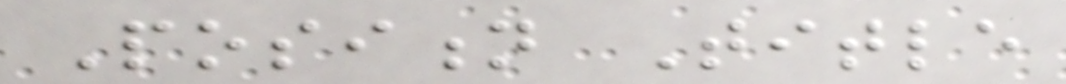Position Title
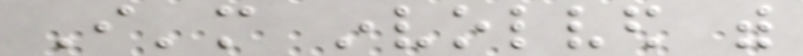I'm involved with
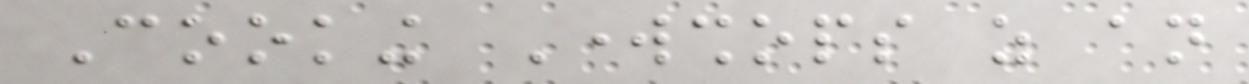Cooking Workshops as an
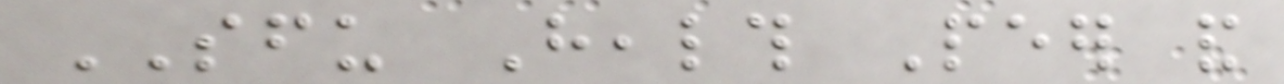SFU Health Peer and
